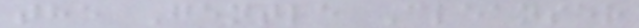the Gentle Cleanser
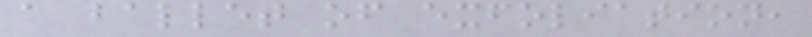a ballet of exfoliation,
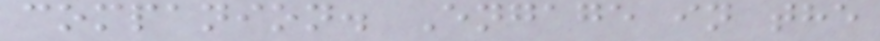companion. Engage in the
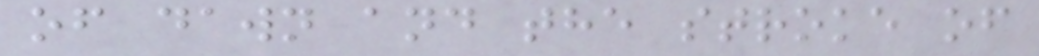of dawn and the stroke of
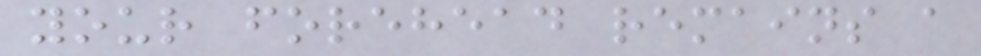your forehead remains a
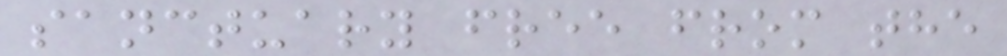sanctuary free from the
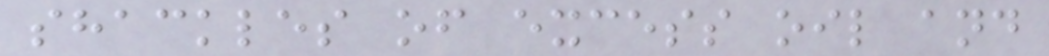shackles of excess oil and
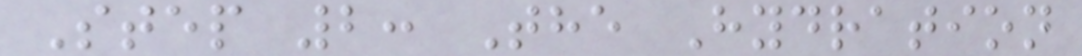Step 2: The Hydration
